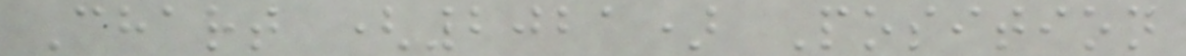Chart (2021) Position
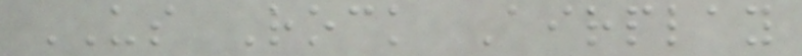US Rock Airplay
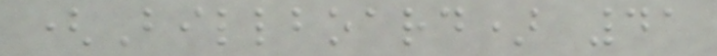(Billboard) 41
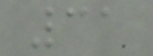31
